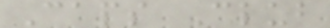Caps Club
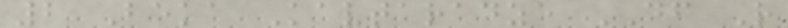2 Beka Kavtaradze DF R
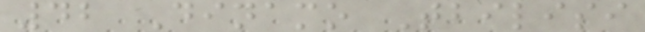42 Dinamo Tbilisi
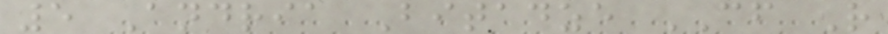5 Andria Bitadze CF R
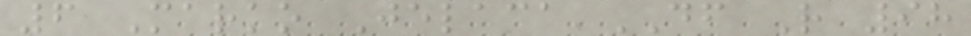6 Marko Jelaca DF R 98
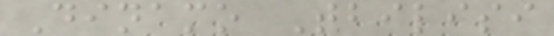Dinamo Tbilisi
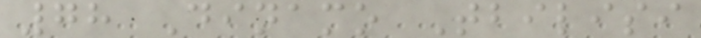78 Dinamo Tbilisi
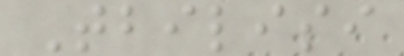Tbilisi
